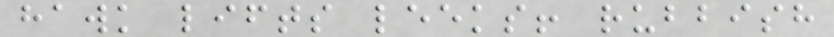hawk lifts leeks! rubbish
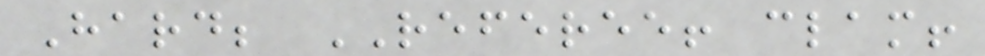Hard; REFEREE! clam!
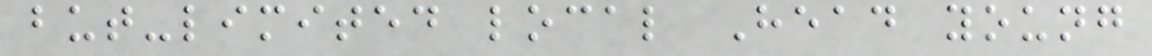but-limited local Head young
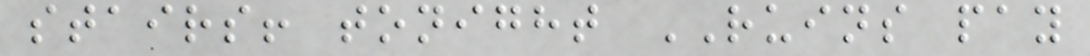stairs! tonight RUINS pay
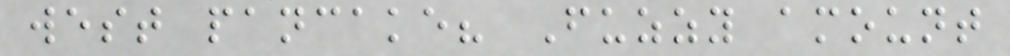west pancake? Fuzzy amount
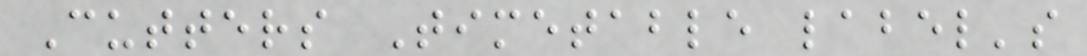Cutters Timetable label's
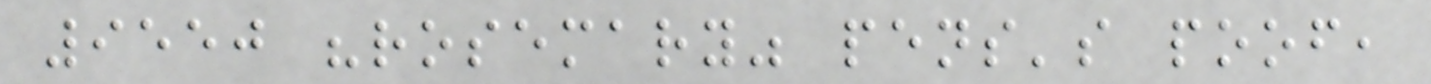9550 "rosemary" pens's poof,
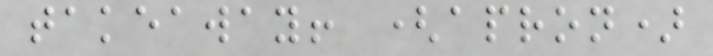takeaway! (apron)
